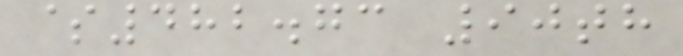$482.73 90th
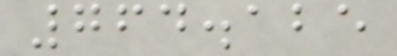764.125
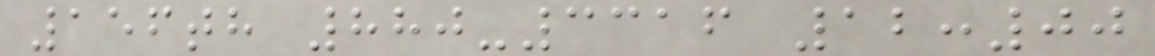156th 880-3316 12:00
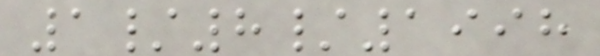1/8/1998
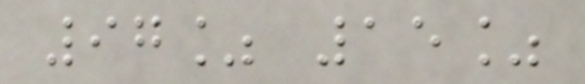97% 15%
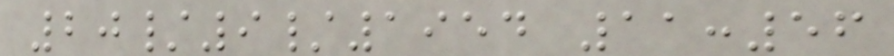20/9/1954 11:56
